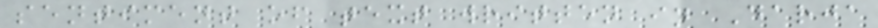sentiment of text written in Darja
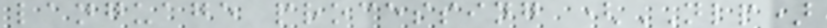language processing (NLP)
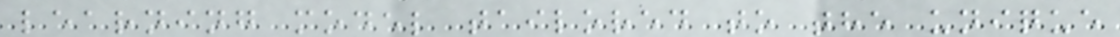learning model tailored to the unique
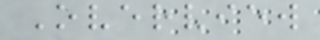Overview
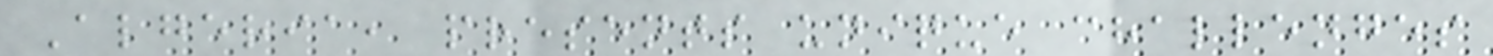Algeria, presents unique challenges
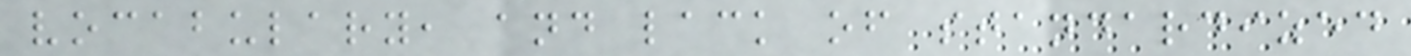vocabulary, and lack of standardized
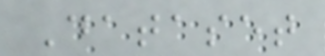Dataset
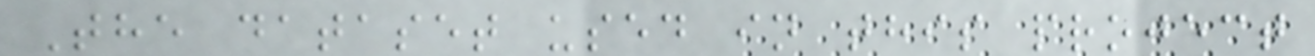The dataset used in this project
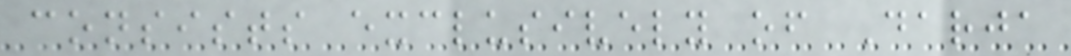consists exclusively of Darja
